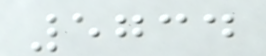5734
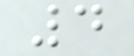4
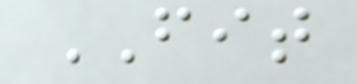FIT
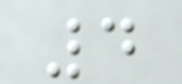4
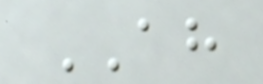AH
